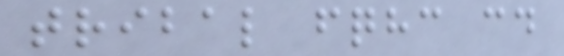tribal fqhc cd
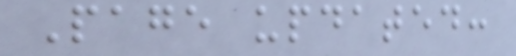Page updated:
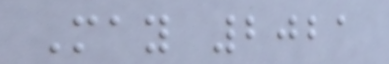May 2021
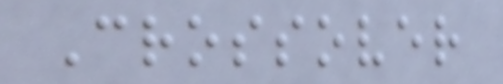Crossover
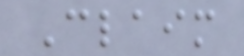Claim
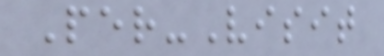Per-Visit
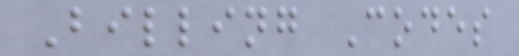Billing Codes
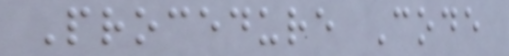Procedure Code
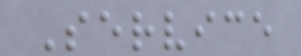Service
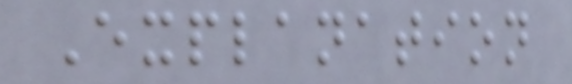Explanation
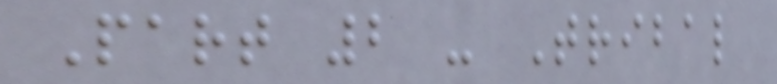Part 2 - Tribal
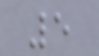5
